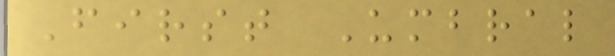First Umbral
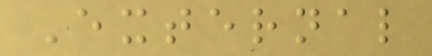External
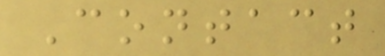Contact
